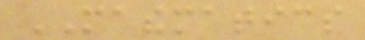MATHEMATICS
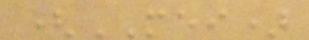(MEI)
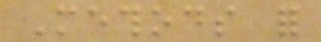Methods for
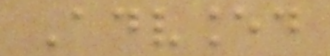Advanced
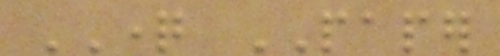QUESTION PAPER
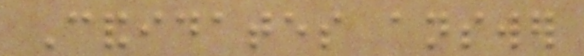Candidates answer
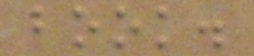book.
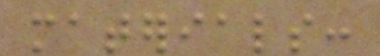materials:
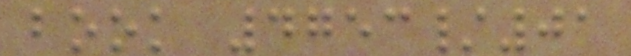book 4753/01
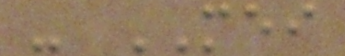- MEI
